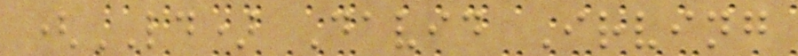(LD) David Irving
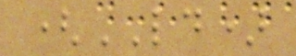(LD)
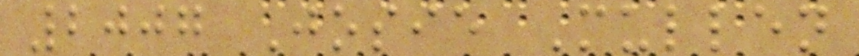2007 Josie Mullen
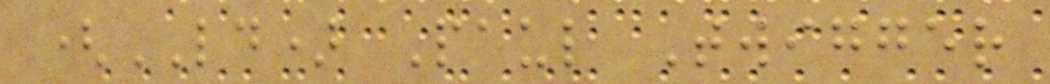(LD) Paul Twigger
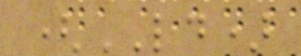(LD)
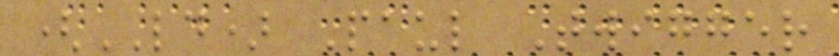(LD) Paul Twigger
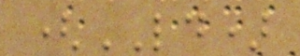(LD)
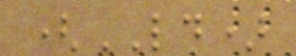(LD)
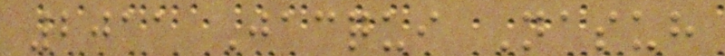2011 Jacqui Nasuh
